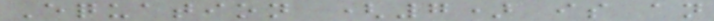Equation (7) is an
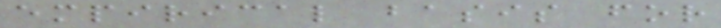empirical basis for
